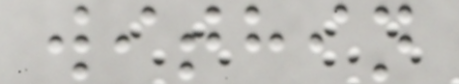within
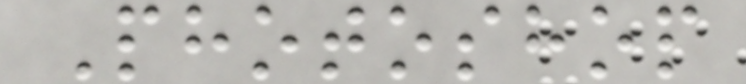Photoshop
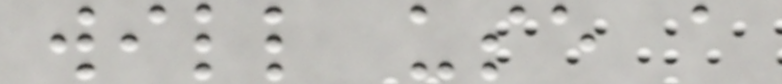will use a
